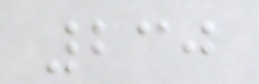230
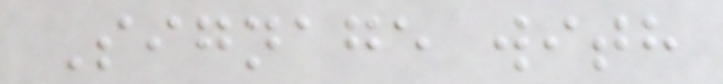Signage with
